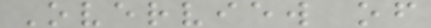Overview of
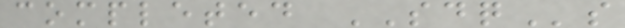completed SDQs
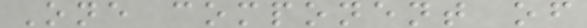One component of
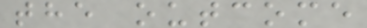the outcome
